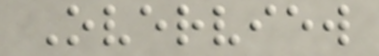Overview
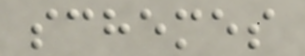schemes
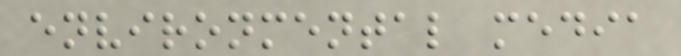environmental media
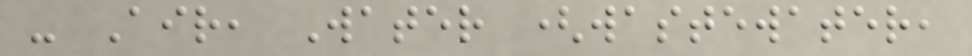- Air, Water (wastewater,
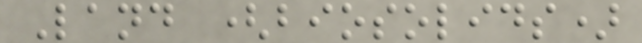Land (biosolids)
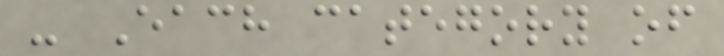- Each category of
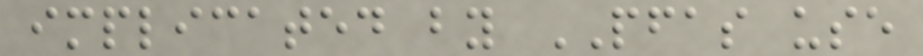implicated by PFAS use
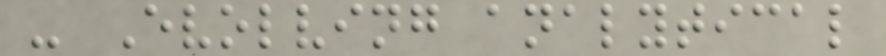- Evolving analytical
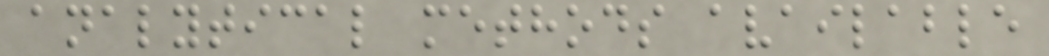analytical methods available
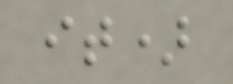it)
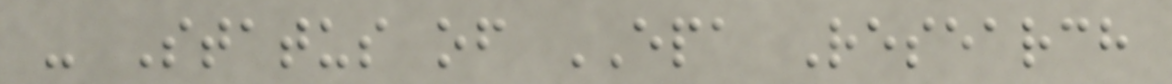- Status of EPA Research
